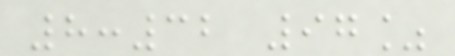8:32 97%
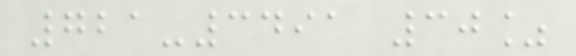721-3491 30%
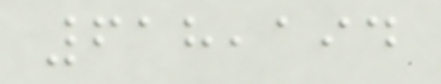618,194
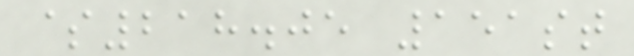$218.05 151st
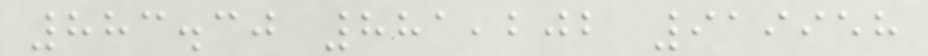883.30 881,202 919958
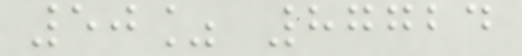50% 87724
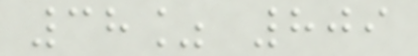38% 809
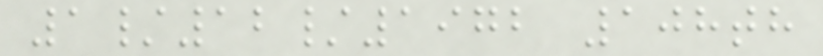1/12/1972 108th
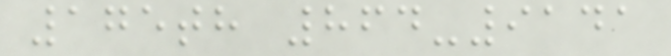175th 864-9141
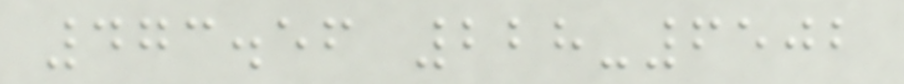473.56 228-6502
